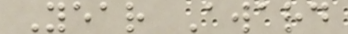Year Award
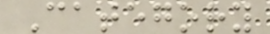Category
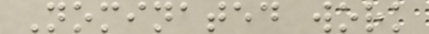Nominated work
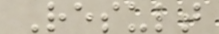Result
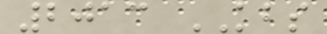2013 KBS
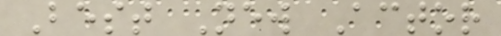Best New Actor
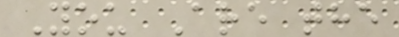You Are the
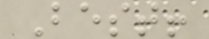Best!
